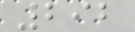292
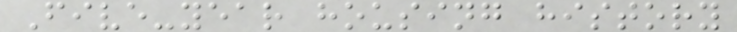Five-year housing history
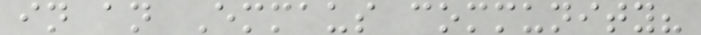in an Emmaus community?
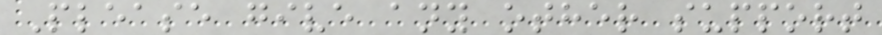Please give any other support
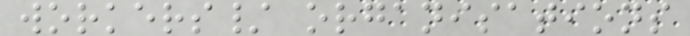workers/ organisations
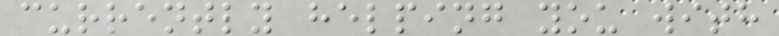currently helping you with
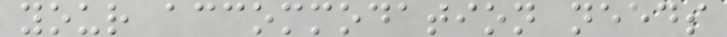your accommodation needs
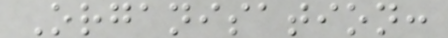Organisation:
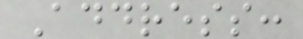Address:
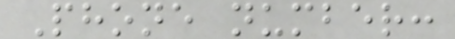Phone number:
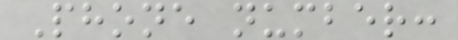Phone number:
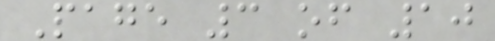Page 3 of 10
